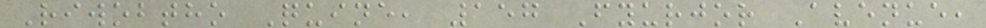Riwobtho Quine, 157 Fyurjor Avenue,
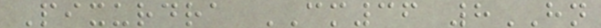Pixurdra CM36 8HN
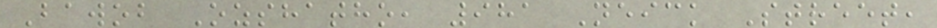Bawob Ozshatho, 981 Neick Street,
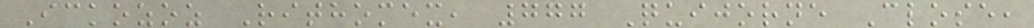Ickozoz Rithomex, 777 Quijorne Close,
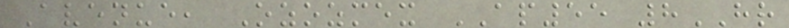Avenue, Ozozmex AP55 8HR
